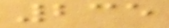235
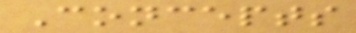Concepts
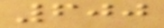600
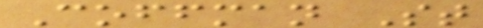Coffman St
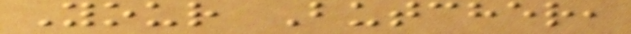Your Butcher,
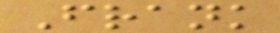Frank
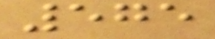575
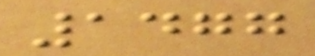1477
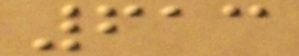613
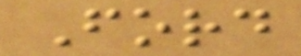Ford
